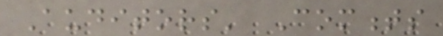Auditors' Comments
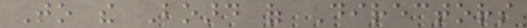To the Board of Directors
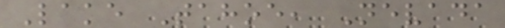Lake Tahoe, Nevada
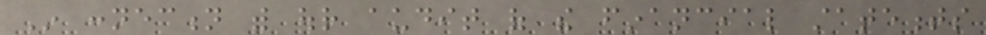In connection with our audit of the financial statements
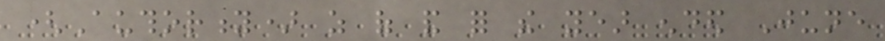(Authority) as of and for the year ended June
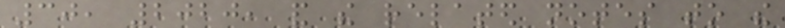30, 2020, and the related notes to the
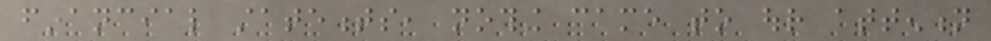financial statements, nothing came to our attention
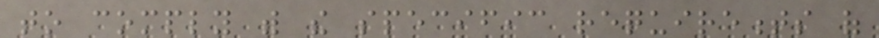to comply with the specific requirements of
